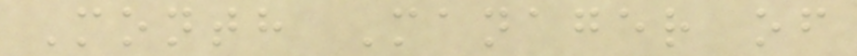Month Manager of
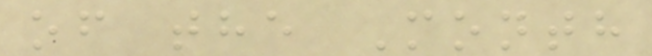of the Month
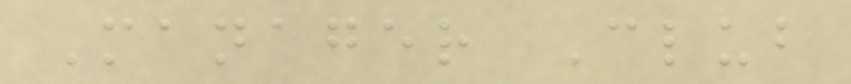Manager Club
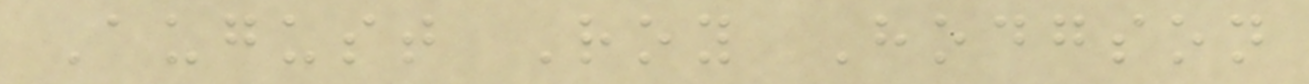August Roy Hodgson
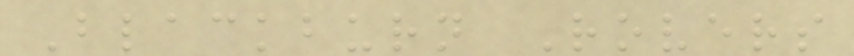Blackburn Rovers
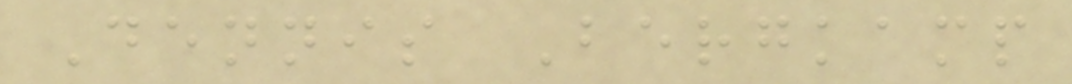Dennis Bergkamp
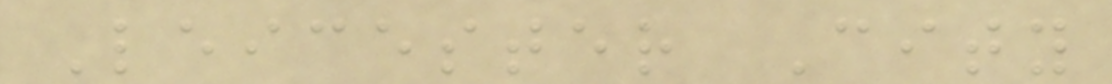Leicester City
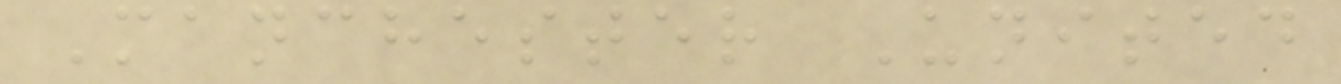Manchester United
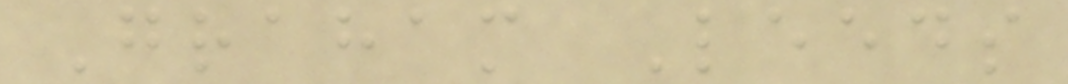Graham Leeds
